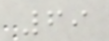69
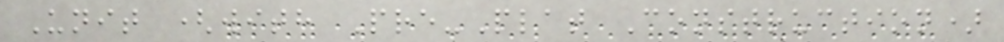Unit (with Pre-Plat Construction)
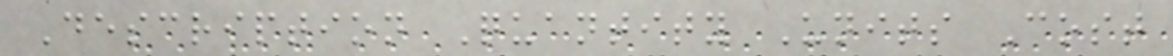Description Quantity Units Cost
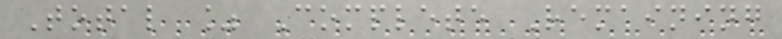Total % Complete Remaining
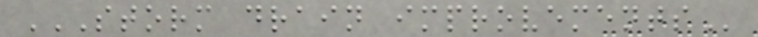STORM DRAIN IMPROVEMENTS
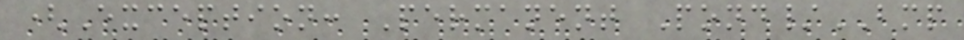(Exception: Permanent Pond/BMP
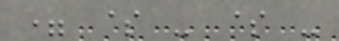= $ - $ -
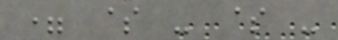= $ - $ -
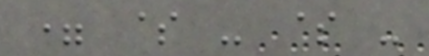= $ - $ -
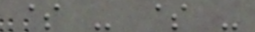$ - $ -
